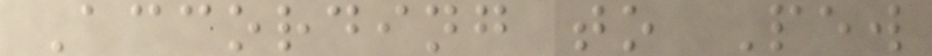According to Pew
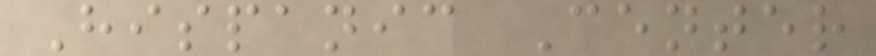Hispanic Center
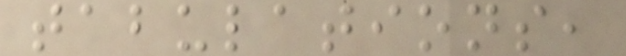tabulations,
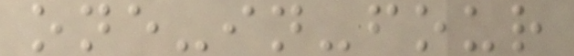one-in-four
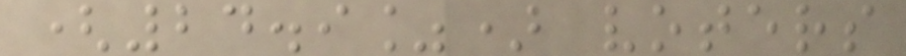(24.9%) voters
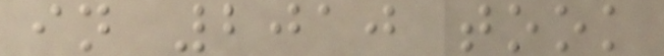in 2010 took
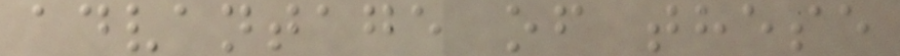advantage of these
